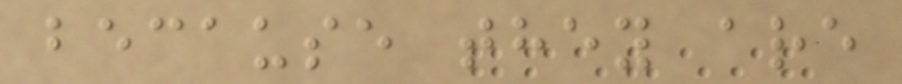because they are
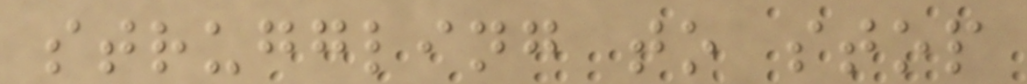struggling to stop
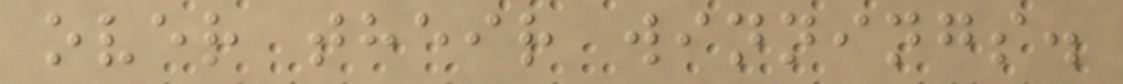over their winnings.
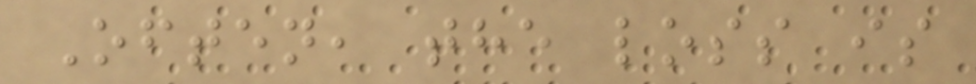Often, the loss is
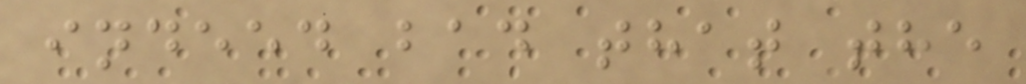indeed bad that the
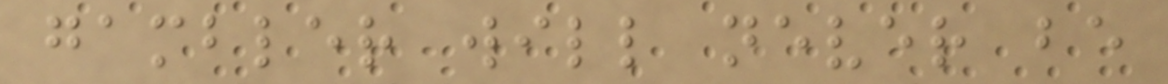gambler will never be
